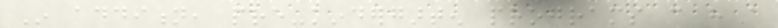In addition, pre-kindergarten programs can have a
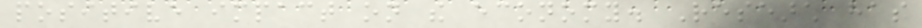positive impact on the economy. Research has
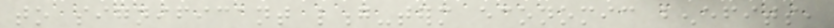to significant long-term economic benefits,
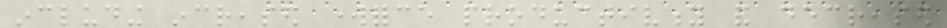including increased workforce productivity and decreased
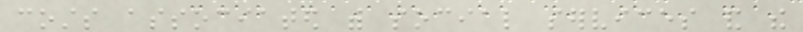costs associated with social services and the
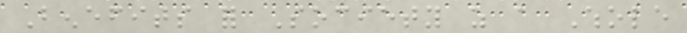Benefits for Society as a Whole
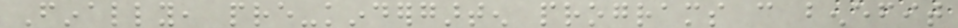Finally, pre-kindergarten programs can benefit
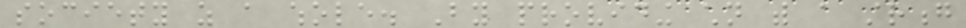society as a whole. By providing children with a strong
